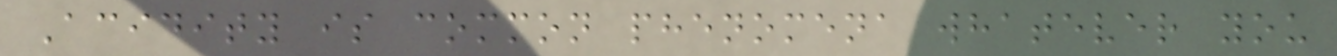Acidity is common phenomena whatever you
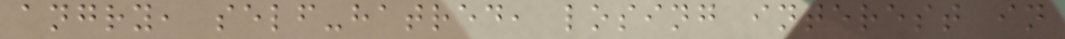angry, self-hatred, losing interest in
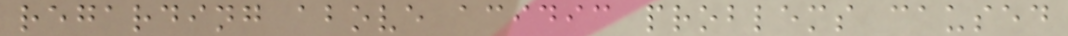regarding above acidic problems caused
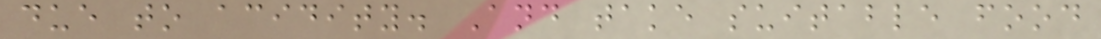due to acidity. And take suitable food
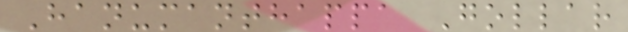Hanumanthappa Gollar
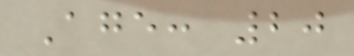Age: 20
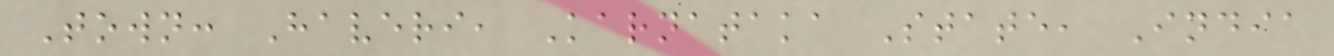Town: Haveri, Karnataka State, India
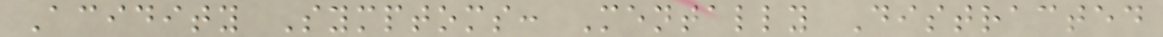Acidity Symptoms: Mentally Distracted
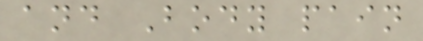and Body pain
